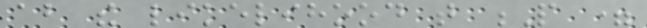about the likelihood that P =
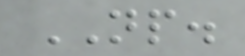NP.
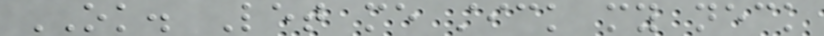OK. Let me stick my neck
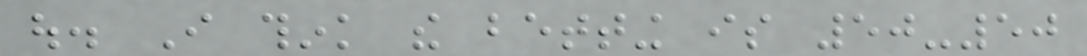out. I think the betting is 50-50
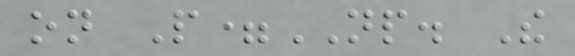on P=NP. The
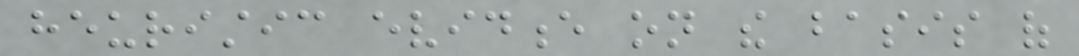heuristic evidence on the basis of
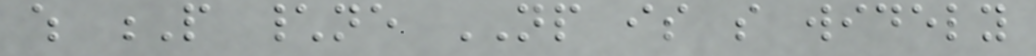which P \ne NP is so widely
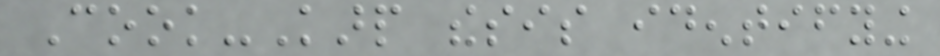Cook-Karp thesis identifying
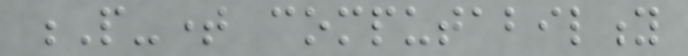P-time computability
